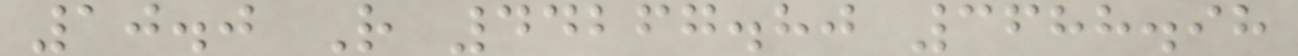10.0 R 44267.80 3688.98
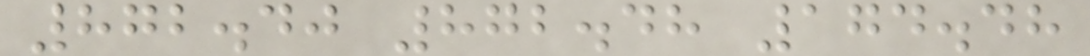872.40 872.48 174.48
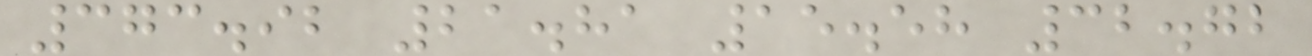373.92 21.81 15.58 32.72
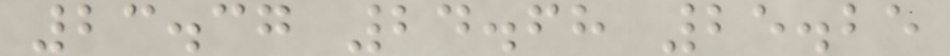23.37 24.68 25.25
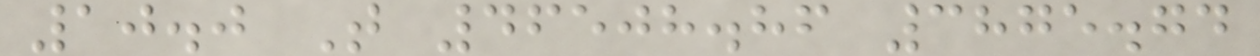10.0 T 46508.86 3875.74
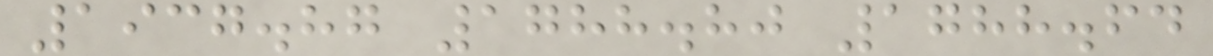1937.87 1788.80 1788.64
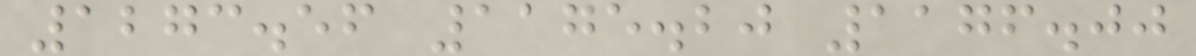1273.56 1175.20 1176.00
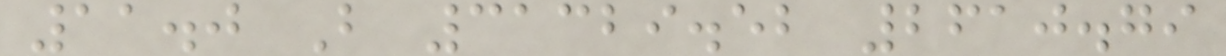11.0 B 31329.52 2610.79
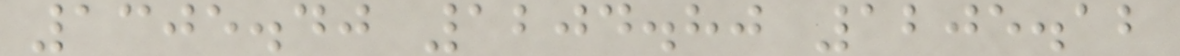1305.40 1204.80 1205.12
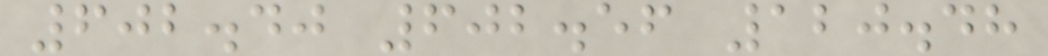602.40 602.56 120.48
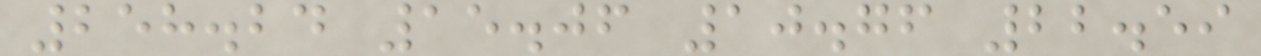258.24 15.06 10.76 22.59
